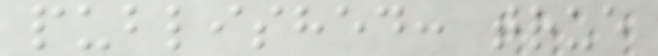published: true
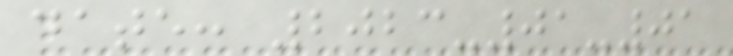date: 2023-01-01
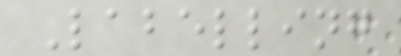Labelling
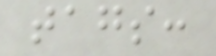tags:
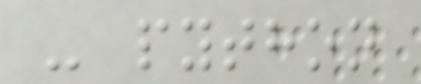- python
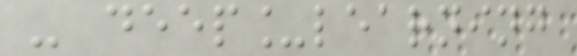- deep_learning
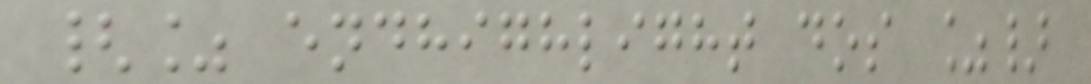{% endhighlight dos %}
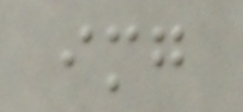img
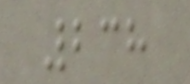238
